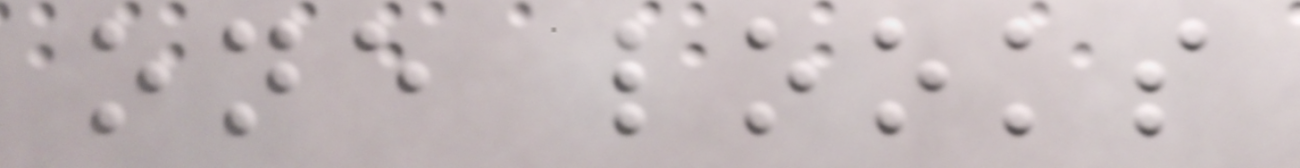one looks
